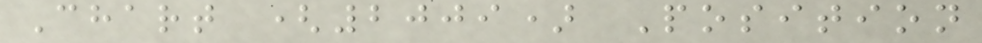Chart (2009) Position
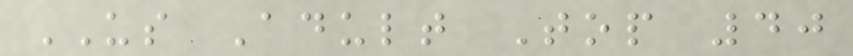US Adult Top 40
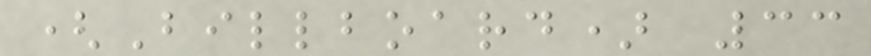(Billboard) 33
